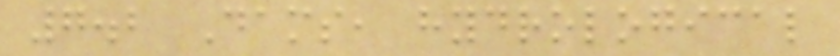7.2 Dams, hydrological
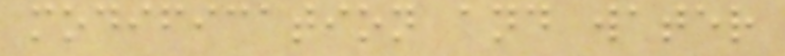modification and water
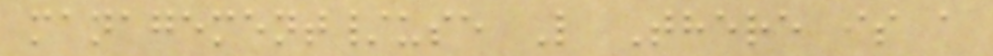management/use L There is a
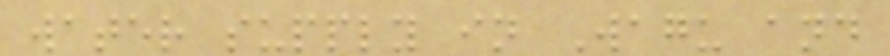water supply in Wagu and
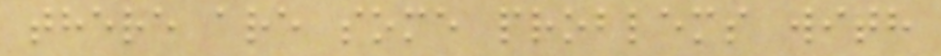there are some problems with
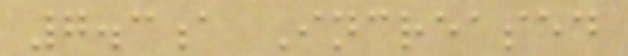7.3a Increased
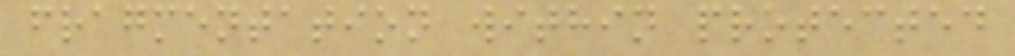fragmentation within protected
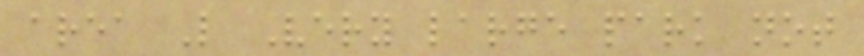area L Very large park not
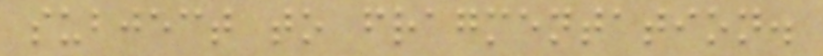subject to fragmentation.
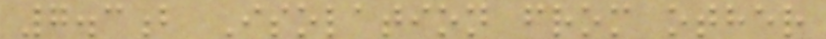7.3b Isolation from other
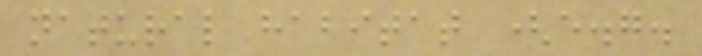natural habitat (e.g.
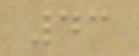43
